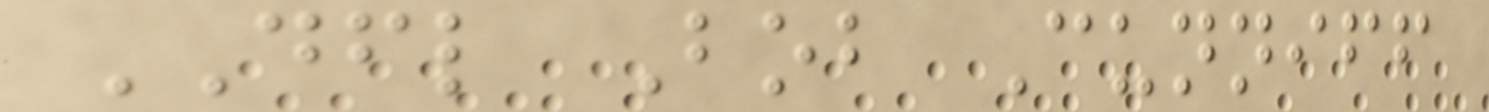DFL Bob Cunniff
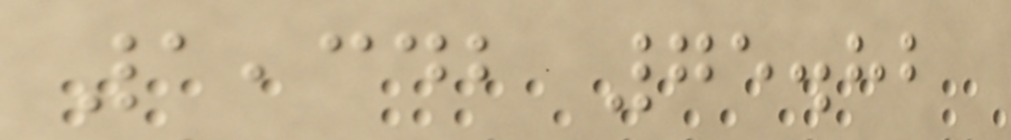1,342 75.82
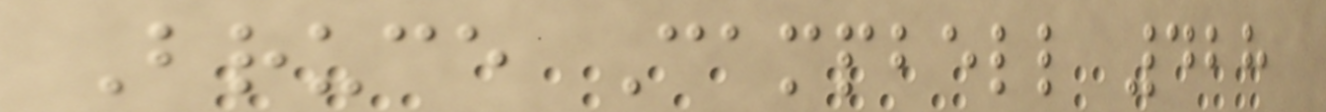Bruce Campbell 428
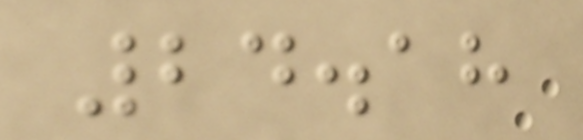24.18
